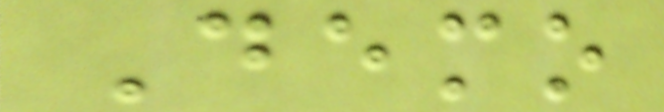Demo
